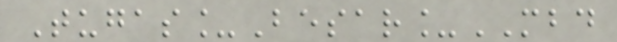Tugas_Besar_MBD
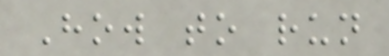How to run
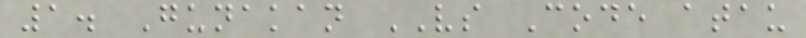1. Gunakan VS Code atau
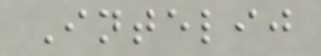Intelij
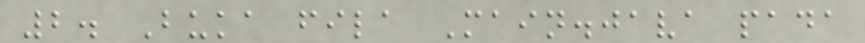2. Buka fila Main.java pada
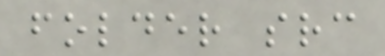folder src
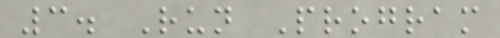3. Run Program
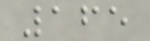165
